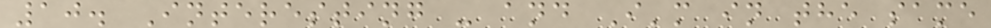10. Interesting - and I'm in the same
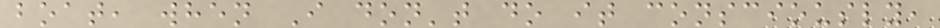boat, when I don't do it consciously,
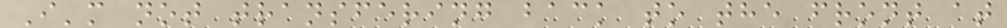I'm not transfering back to the front at
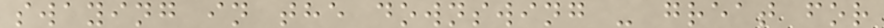swaying in the downswing - great for
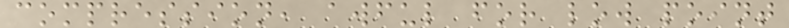compression, awful for low point
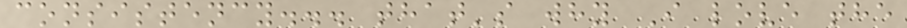consistency... that's why I love the
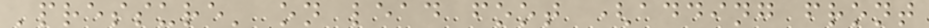'pressure' on lead foot (adding front
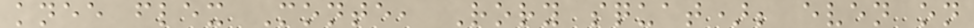knee flex Monte, Rory squat); even on
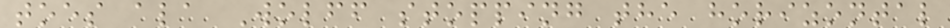toes ala Wolff stopping the horizontal
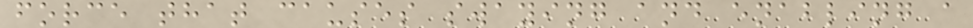force that causes swaying and enabling a
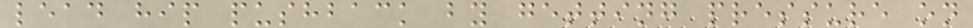lead hip pushback by getting pressure on
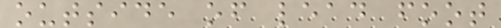outside of lead foot
